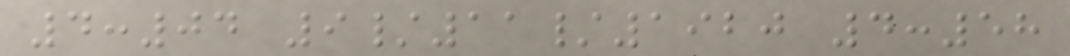4:04 9/11/1920 4:58
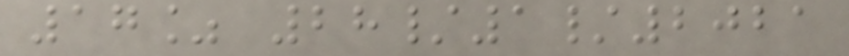17% 28/1/2021
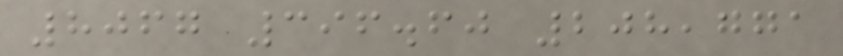8067 396.60 208,771
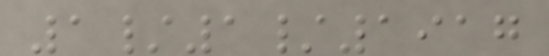1/1/1917
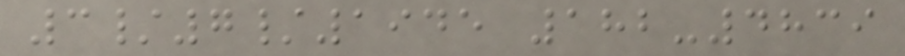3/7/1945 182-4839
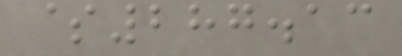$287.13
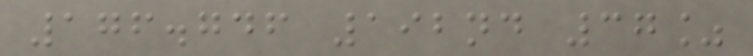176.746 192nd 37%
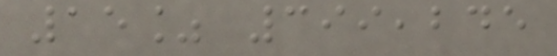15% 399,245
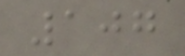107
